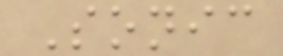Sonic
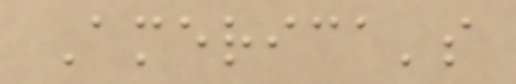America's
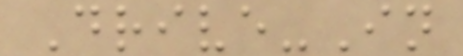Drive-In
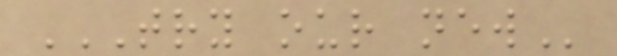TRY OUR NEW
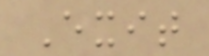Exit
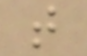t
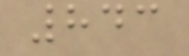843
